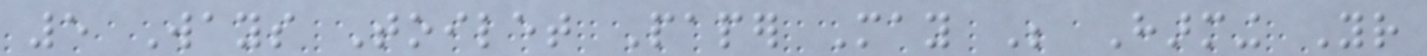5 Ways Toilet Paper May Be Harming Your
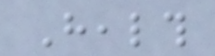Health
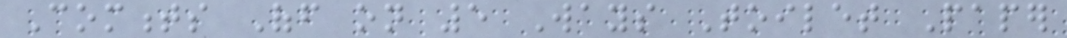Comments Off on 5 Ways Toilet Paper
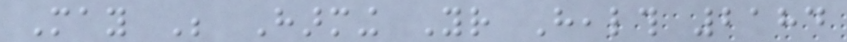May Be Harming Your Health 2184
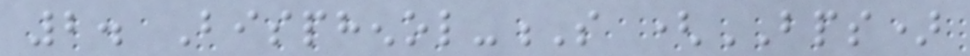2. Bisphenol-S (BPS)
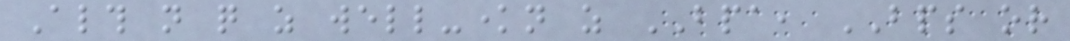Although not quite as well-known as BPA, BPS or
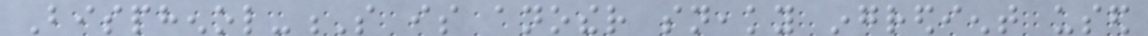Bisphenol-S is another sneaky ingredient used
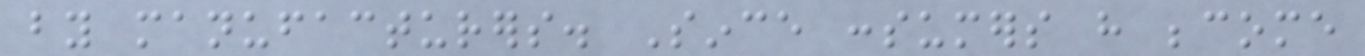by manufacturers. Since consumers have become
